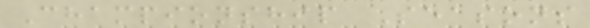Championship Seasons
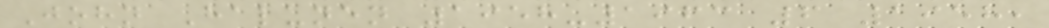John Halunen 1958-1963 6 1958,
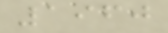1960
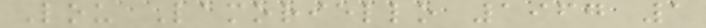Lou Lamoriello 1967 1
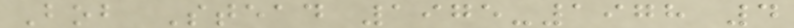Bob Stead 1975-1978 4
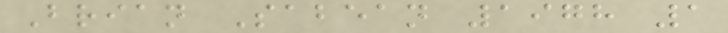Brian Sabean 1978 1
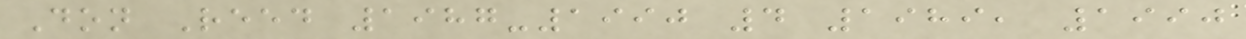Don Reed 1987-1990 4 1989, 1990
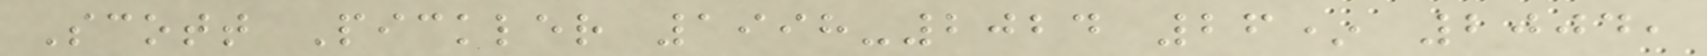Scott Pickler 1998-2024 26* 2004,
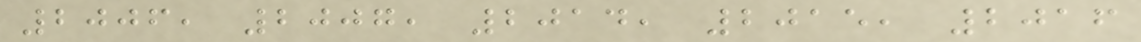2006, 2007, 2014, 2015, 2016
